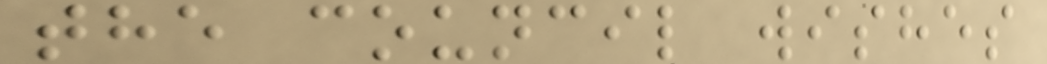the council wishes
